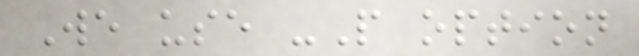We use -P option
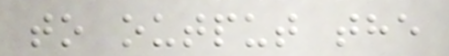to output the
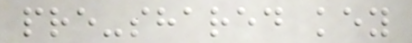pre-shared key
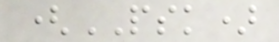(PSK)
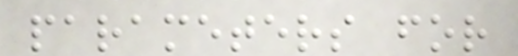parameters for
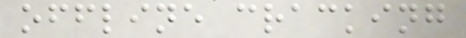offline cracking
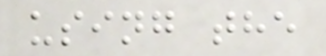using the
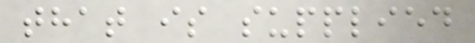that is supplied
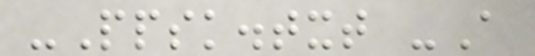-Ppsk.txt -A
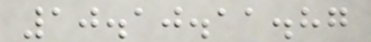10.10.11.87
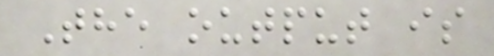The output is
